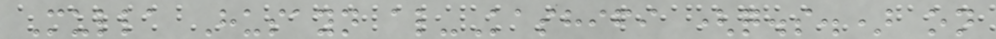Mulla Husayn al-Kashifi (q.s.) on
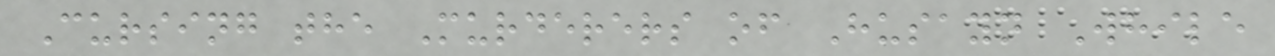Cursing the Murderers of Husayn While
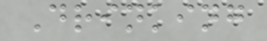Drinking
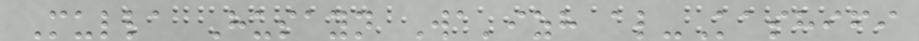Mulla Husayn Wa'izh al-Kashifi
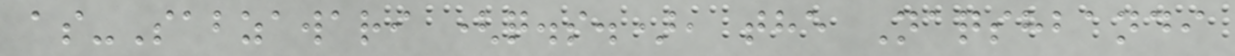as-Sabzawari (q.s.), the Naqshbandi
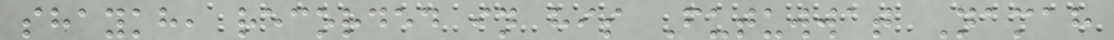shaykh, recorded in his Futuwwat Namah
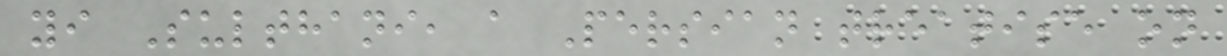yi Sulthani, a Persian treatise on
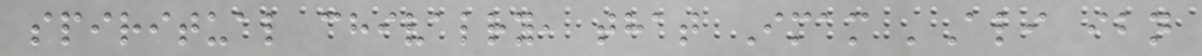spiritual chivalry, that Imam 'Ali ibn
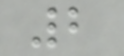2
